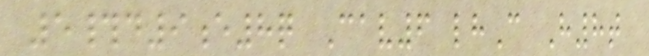5#d9e8q Cav6 lhC H8t
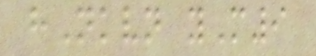hNkvn yM9
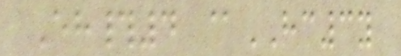Eh#4 @HC3y
